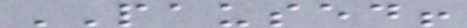PAUSED!
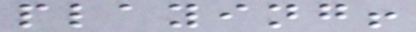playing!
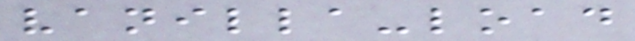vanilla-load
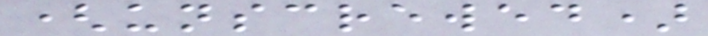(unscrewed)
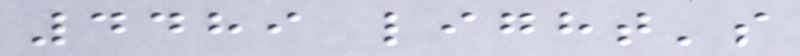4489 light's
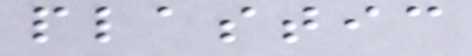plastic
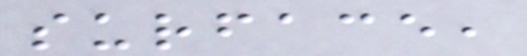surface,
